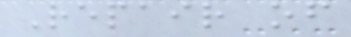Repair of
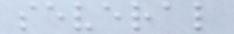several
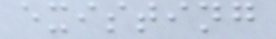existing
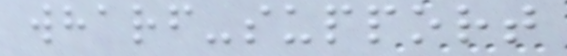wharf-support
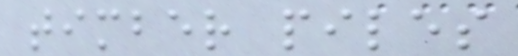timber piles
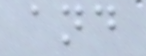and
